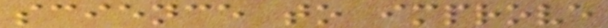science to improve
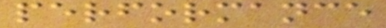performance
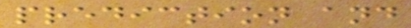prediction and
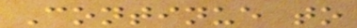Continue to
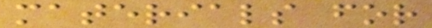materials for
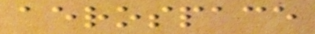aerospace
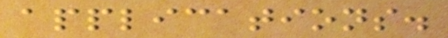applications.
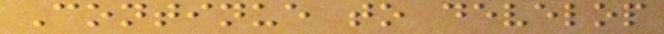Continue to develop
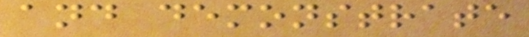and demonstrate
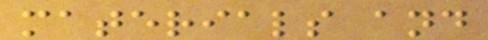materials and
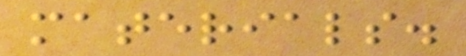materials.
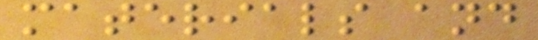materials and
